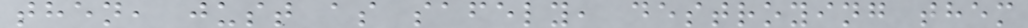then, just as safely, destroying them
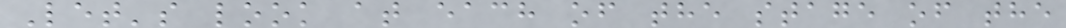Let's look at each of the stage of the
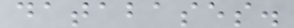databases.
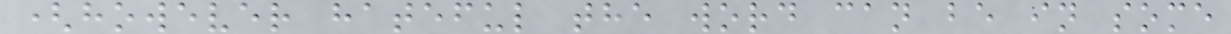(however hateful the word can be in some
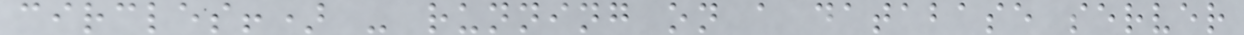circles!) - running on a database server
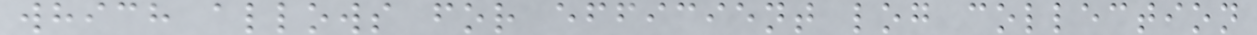which allows for efficient log collection
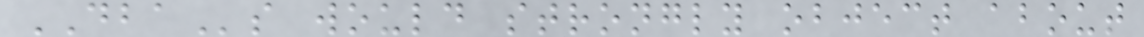DBAs would strongly object about
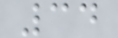34
